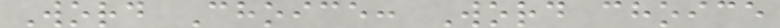Word Choice: Word choice
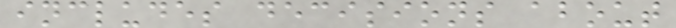includes decisions about
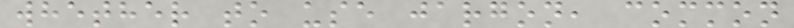whether to use jargon, common
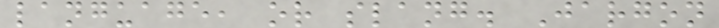language, or slang. Jargon
